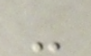-
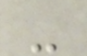-
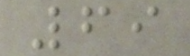69
